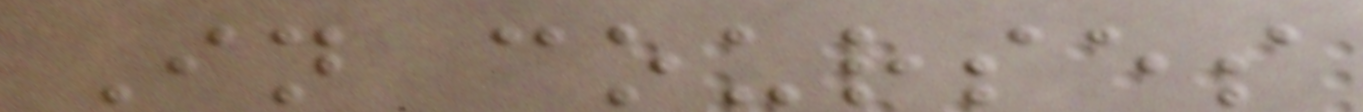In courses
